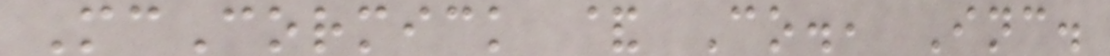McCormick & Co., Inc.
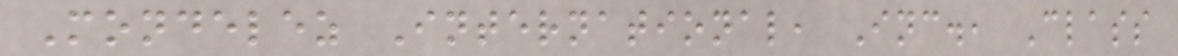Mondelez International, Inc., Class
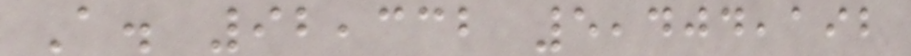A. 92,332 5,404,192
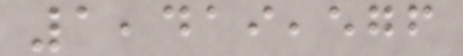1,419,576
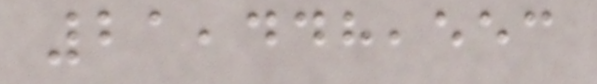21,448,553
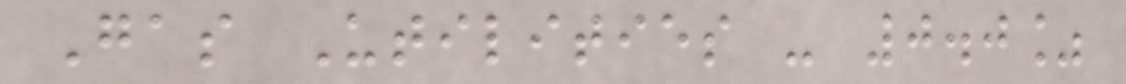Gas Utilities - 0.0%
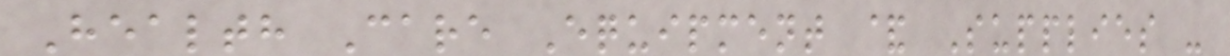Health Care Equipment & Supplies -
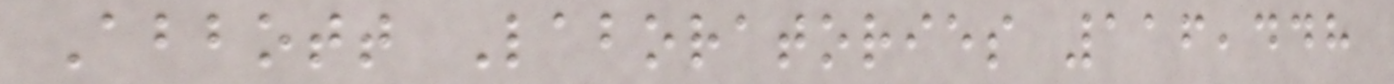Abbott Laboratories 116,448
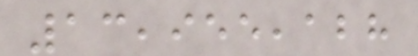13,955,128
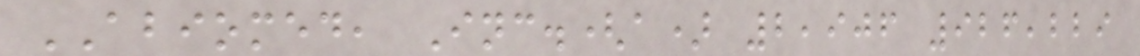ABIOMED, Inc.(a) 2,906 926,229
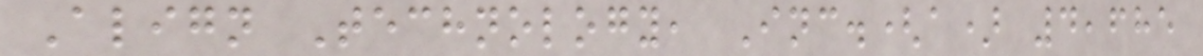Align Technology, Inc.(a) 4,685
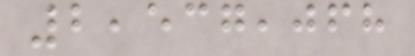2,537,068
